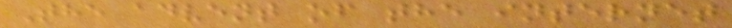The advent of the internet
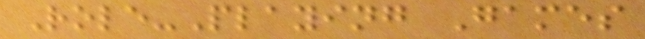Role-Playing Games
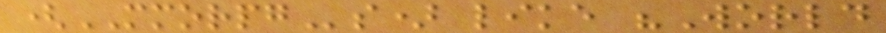(MMORPGs) like "World
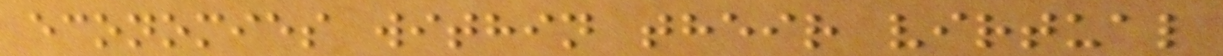economies within their virtual
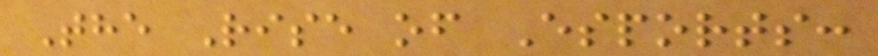The Rise of Esports:
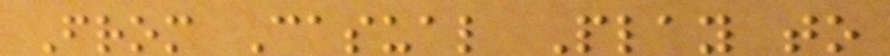From Casual Play to
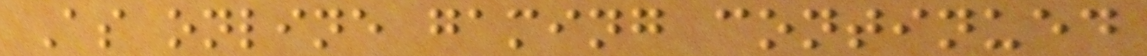As online gaming continued
